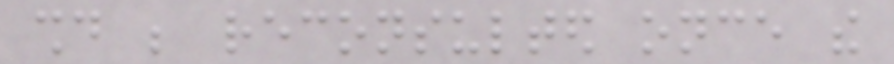should be reconsulted once the
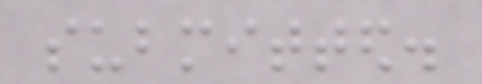submitted.
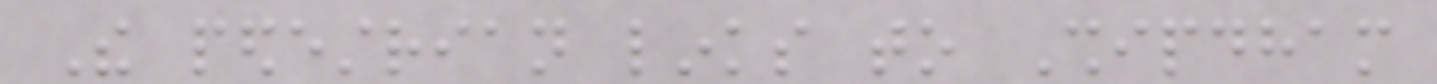The pedestrian links to Shipdham
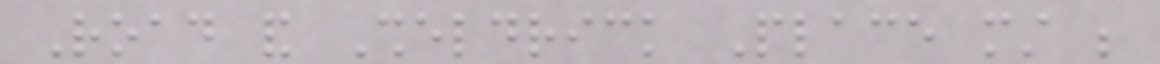Road and Sheldrick Place must be
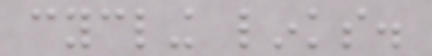cycling links.
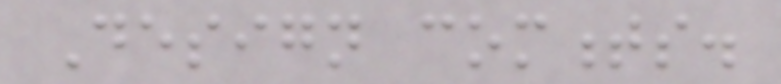Design comments.
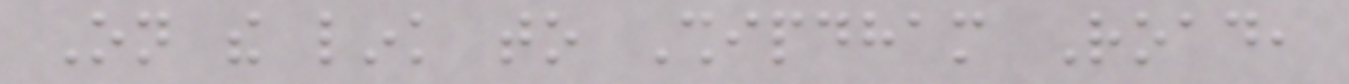On the link to Shipdham Road,
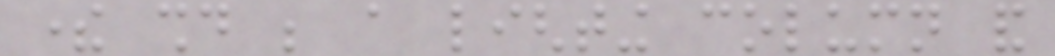there should be a lighting column and
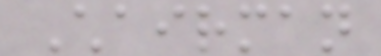Chairman
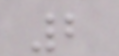2
